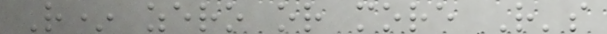R* zero or more R's
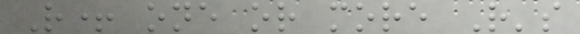R+ one or more R's
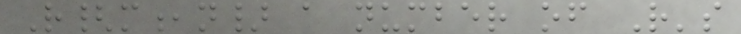R{m,n} a number of R's
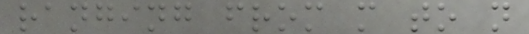ranging from m to n
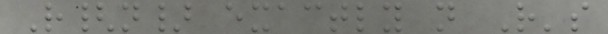R{n} exactly n R's
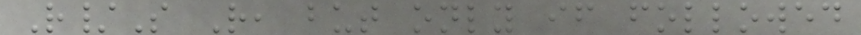R/S R, but only if followed
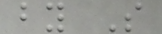by S
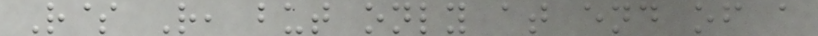R$ R, but only at end of a
